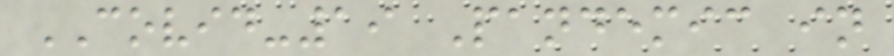COVID-19 Pandemic in
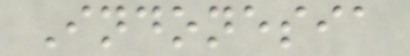Indonesia
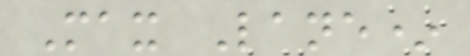Max Lane*
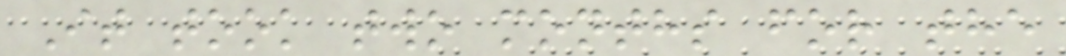It took two months for the
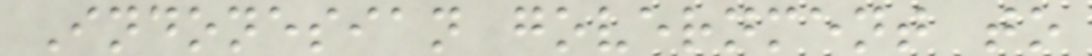Indonesian government to
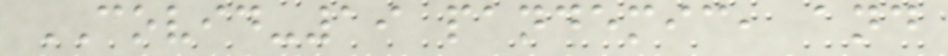COVID-19 pandemic, and
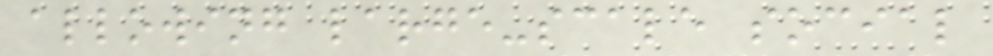allowing large-scale social
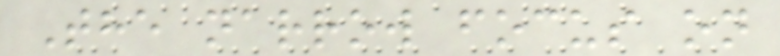The narrow focus on
